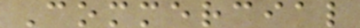Commercial
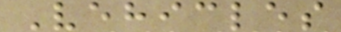Vehicles
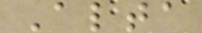Alta
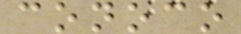conoco
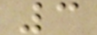3
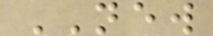NEW
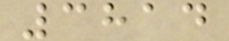3814
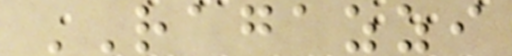RAGAZZI
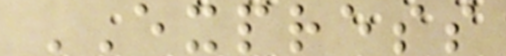EXPRESS
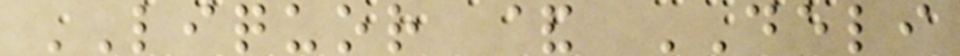LIQUOR & DELI
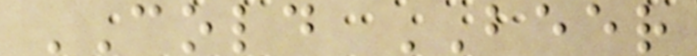COLD BEER
